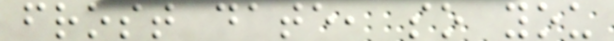frost date, so you
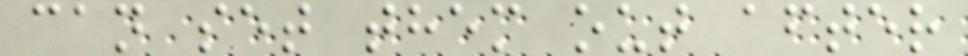can set them out after
